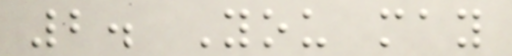2. You may
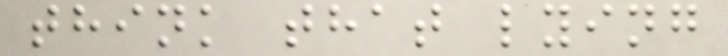think that lying
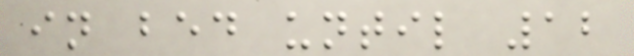in bed until 12
